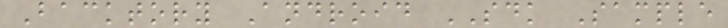Backtory Android SDK Sample
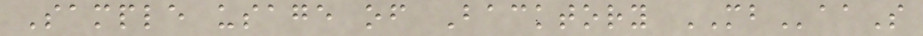Sample usage of Backtory MBaaS
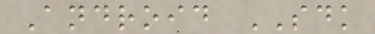Android SDK
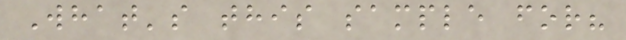What's this sample for?
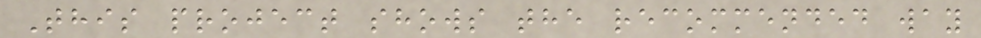This project shows the recommended way
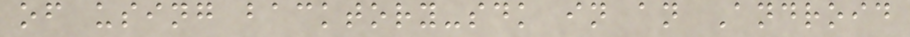of using backtory-sdk in an Android
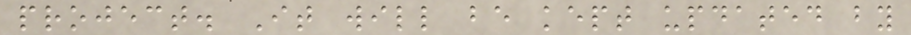project. It will be kept updated by
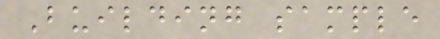Building sample
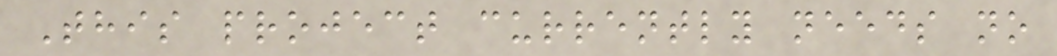This project currently needs no
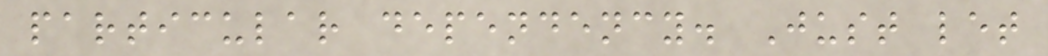particular dependency. Just let
